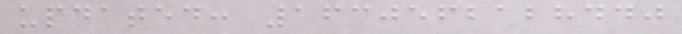updated: 1630562128440
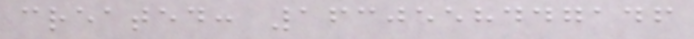created: 1630558447146
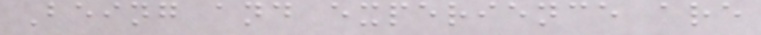Being and experience are
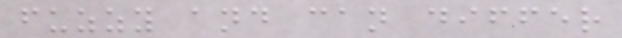fuzzy and can differ
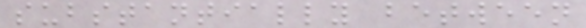substantially between
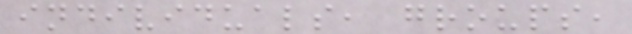individuals, groups,
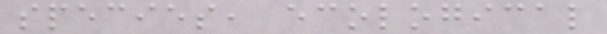species, ecological
